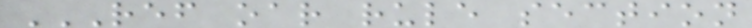REF OAR RULE SECTION
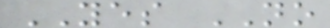YES NO
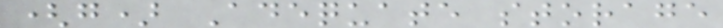(g) Adequate storage
